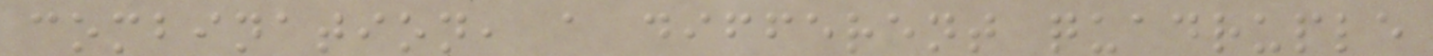combination, a different quadruple
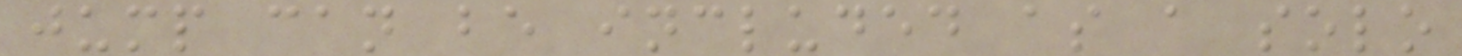jump can be included as a solo
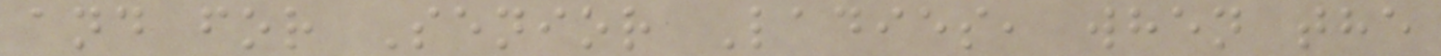and for Senior Ladies, when the
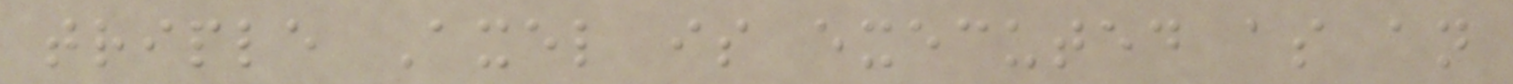triple Axel is executed as an
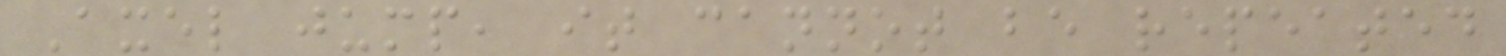Axel jump, it cannot be repeated
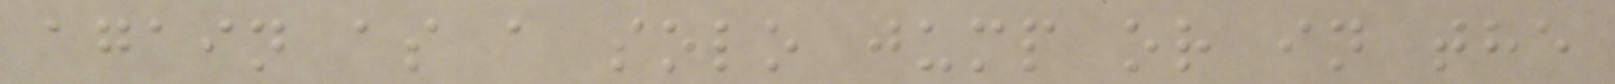again as a solo jump or in the
